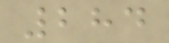284
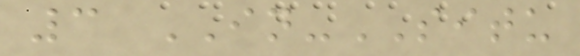3 IN-SITU
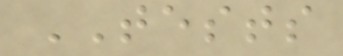TESTS
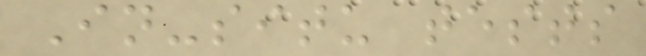In-situ tests
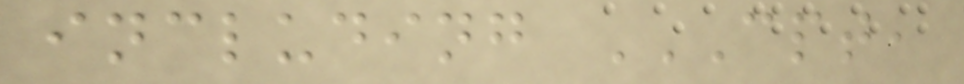including CPT,
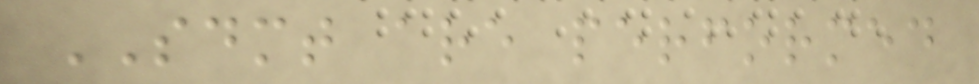SDMT are performed
